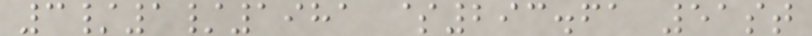3/1/1981 $293.61 51st
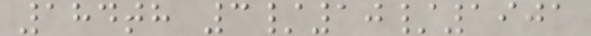184th 3/10/1901
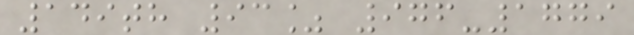149th 93% 976-1779
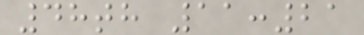48th 11:21
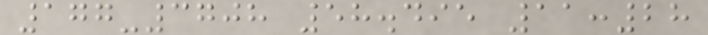177-3708 58.495 11:28
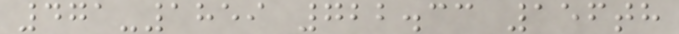471-1859 722.33 156th
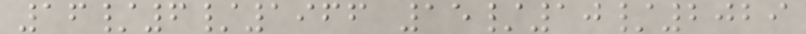16/6/1966 15/10/2029
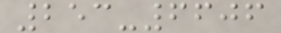253-6606
